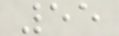55
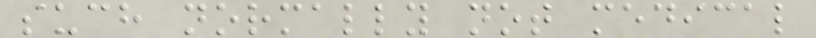such normally not medical
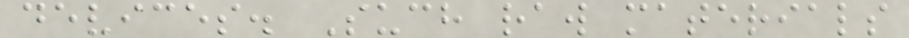devices. Such raw materials
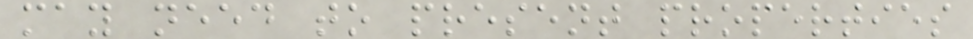may need to present properties
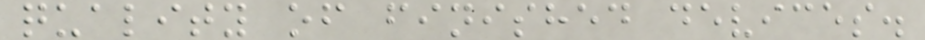quality of finished devices.
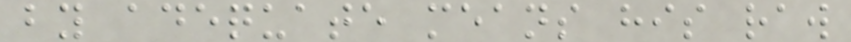by adequate means his raw
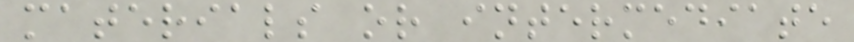materials or intermediate
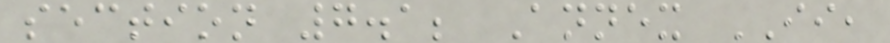section 7.1; Annex II,
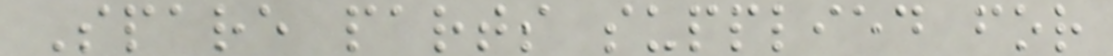Spare parts supplied for
